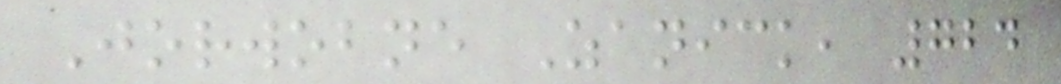Jorwobne Zanick, 724
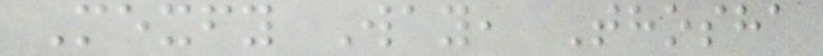Mexfy Way, Thosha
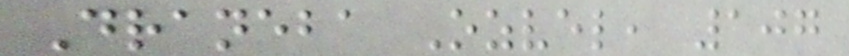Draneba Ozvel, 107
